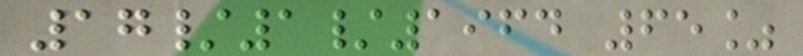17/1/1964 65%
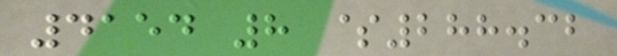4154 8 $288.32
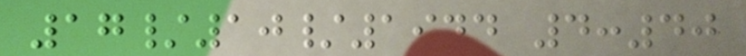17/10/1944 4:40
